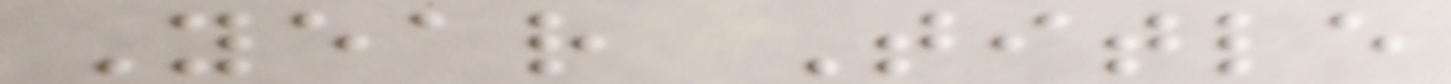Year Title
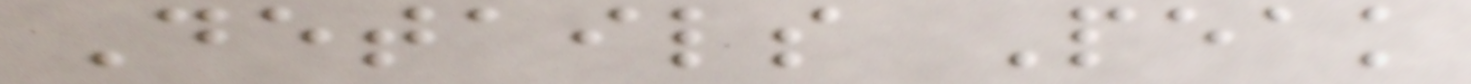Details Peak
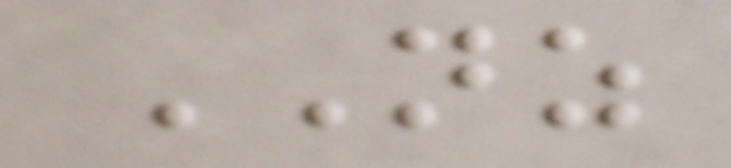NZ
